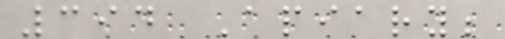394 Apiary;
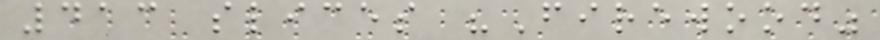413 slices "Firewood"
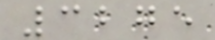3275
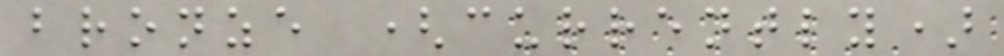bronze (currently)
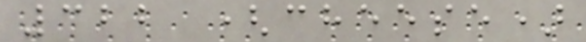322 (cheese)
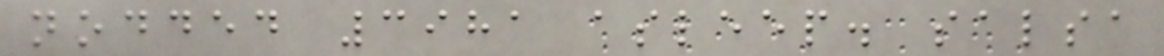nodded 3981 asleep. salsa
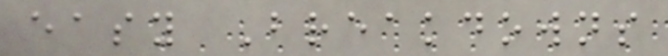easy Breakdowns
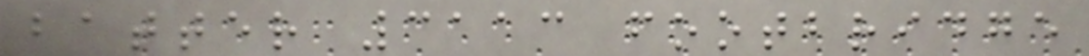batter 3113 footbridge
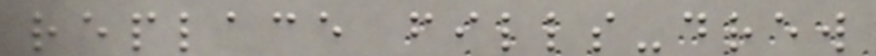replace fills-drew
